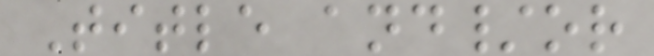Title and/or
